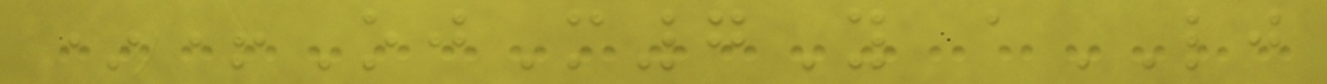*+OjM7Y aLJ
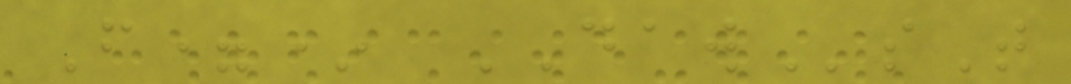F=* DAWsT
